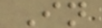In
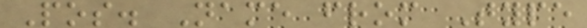Pos. Name from Type
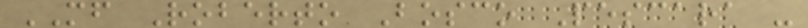MF Roberto Bosco Pescara -
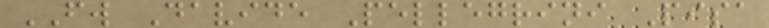FW Davide Pellegrini Pisa
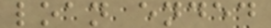loan ended
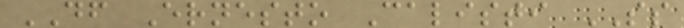DF Ernesto Calisti SS
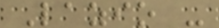Lazio -
